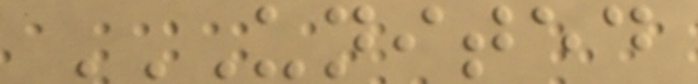UNITED
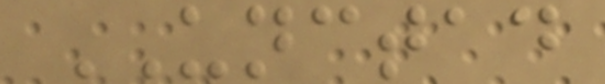UNCTAD
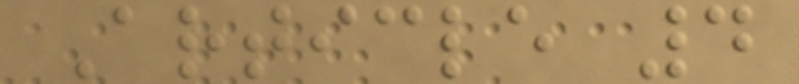Article 4
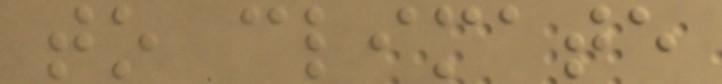to climate
